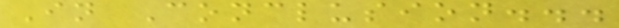In Conclusion...
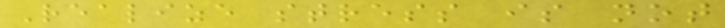Realize stress is not
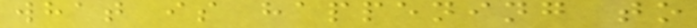what is happening to
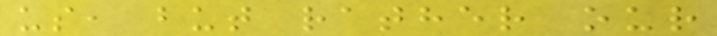us, but rather our
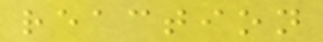reaction
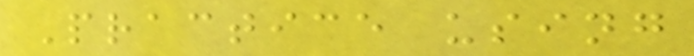Practice using
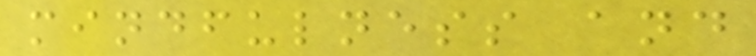mindfulness and
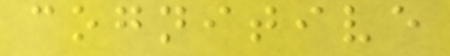cognitive
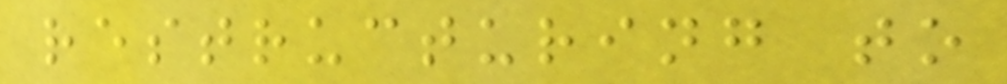restructuring to
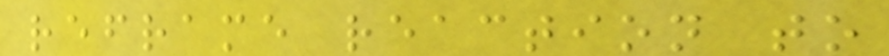reframe reaction to
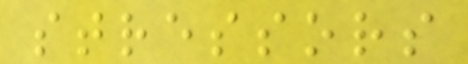stressors
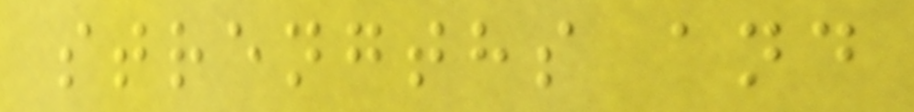strengths and
